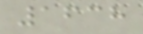1638
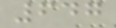647
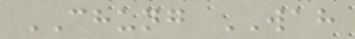CHUNG WAH
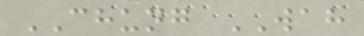CHUNG WAH
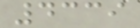4339
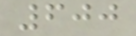600
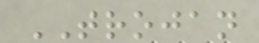TROJAN
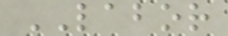LABOR
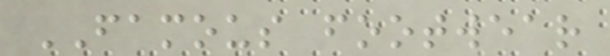FAMOUS footwear
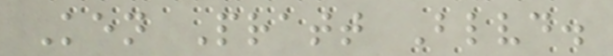Ken Pratt Blvd.
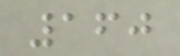160
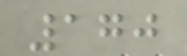170
